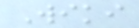Wiki
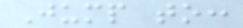Jump to:
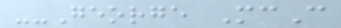--George McC
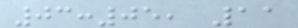03:05, 11
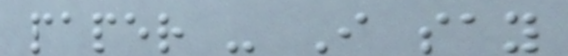paper - I say
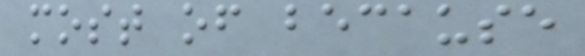most of because
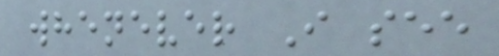whenever I see
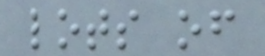lots of
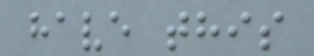have this
